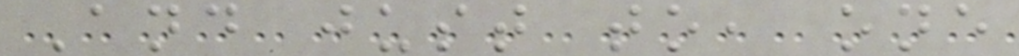And just to, one
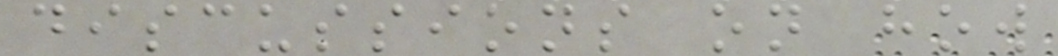discussions on how
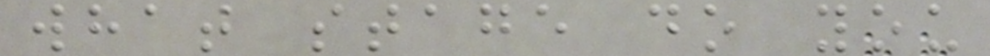what stage do you
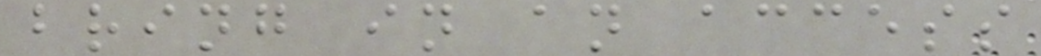bring in an access
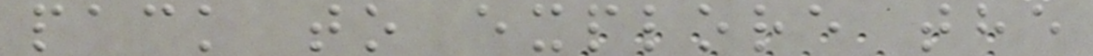pack to explore the
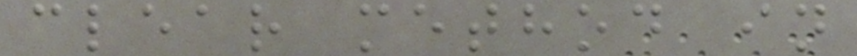clear method in
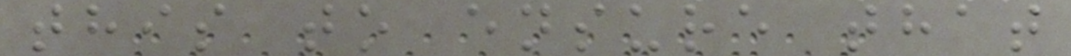this to ensure that
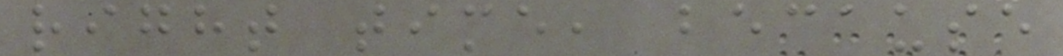right time, because
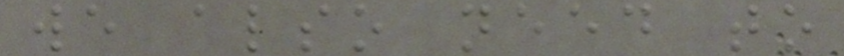we also need to
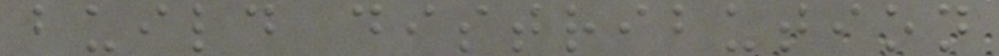build distribution
